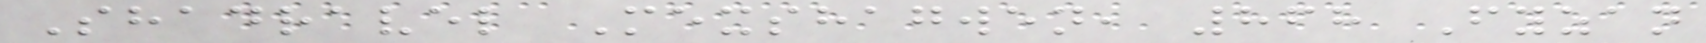Shadravel Mexshagwen, 868 Fyzan
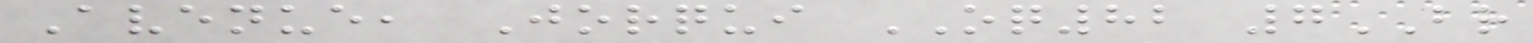Avenue, Jorqui OQ82 7BR
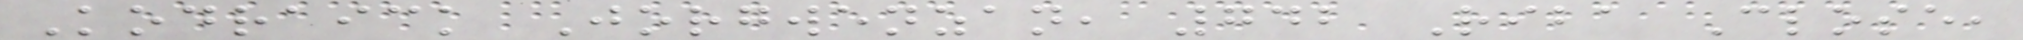Kodraick Jorgwenzan, 742 Riba Close,
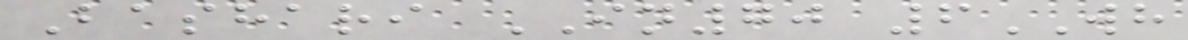Bashari IN70 6WH
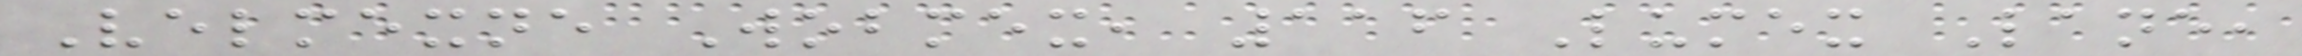Velmexne Wobmex, 116 Lumex Lane,
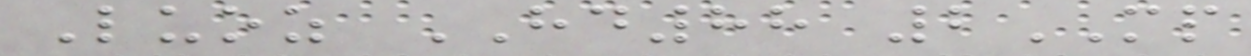Luoz HD88 2MP
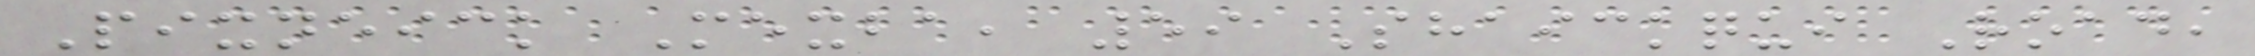Pixneick Mexba, 59 Shaickqui Road,
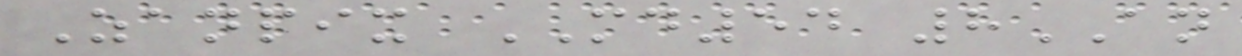Zanpix MD54 8AN
